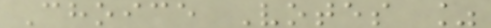Choice Votes %
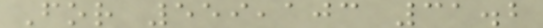For 559,103 31.2
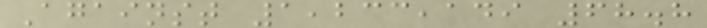Against 1,233,149 68.8
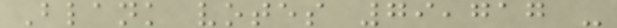Blank votes 79,717 -
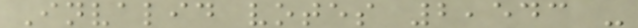Invalid votes 2,543 -
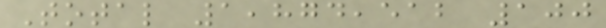Total 1,874,512 100
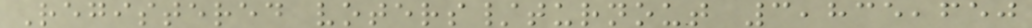Registered voters/turnout 3,835,650
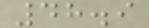48.9
